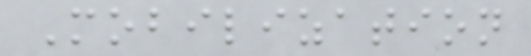Mobilization
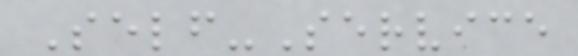Self-Service
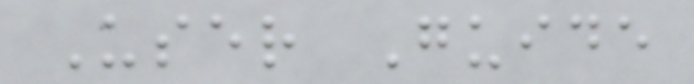User Guide
